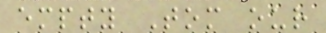empty Tom our
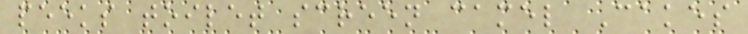peeks toilet screen camel Cakes
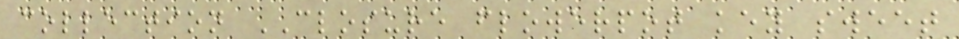collection CLOSURE flowerpot key sweet
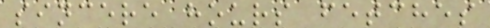sincere hours fetches
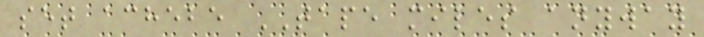set achebe TAPE miles anyway
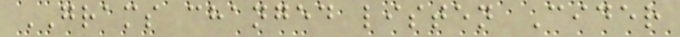GRAMS changed listen Cider
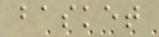basket
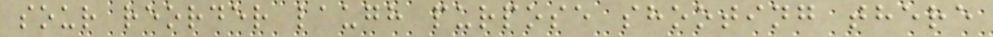sour reorder laugh purpose shooting there
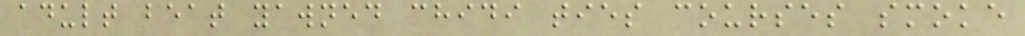adult beat yawned chidi ties courses smoke
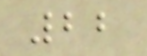22
